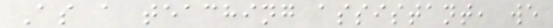As a teaching assistant, we
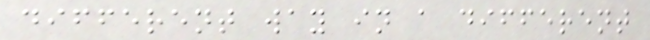different way in a different
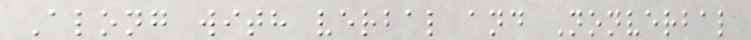Along with verbal and Nonverbal
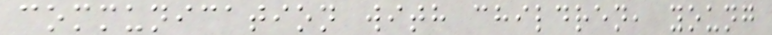communication with children, young
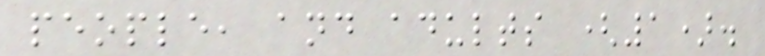people, and adults (1).
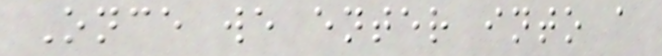Once we enter into a
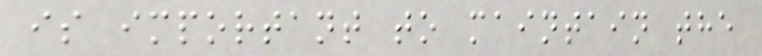is important to maintain the
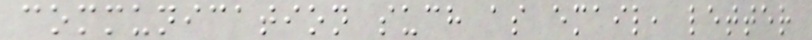communication such as email, letter
